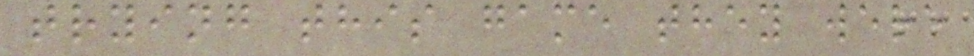trying this game they were
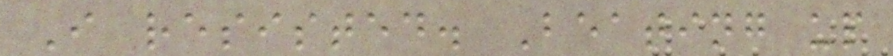I resisted. Beating up
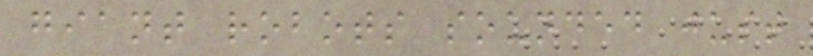giant robots sounded just
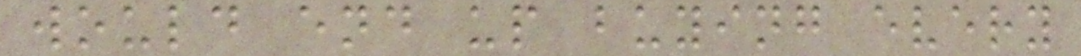would end up buying every
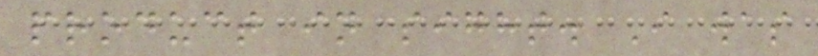product in sight. I was
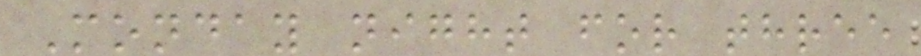Monday night for three
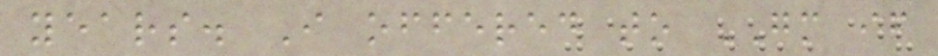years. I offered to GM if
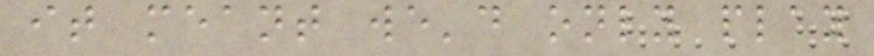it meant we'd only play
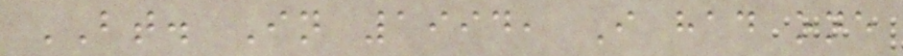BT. In 1994, I had one
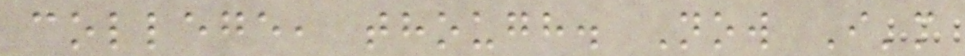college, though. Now I'm
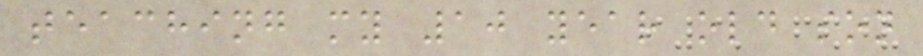teaching my 10 year old son
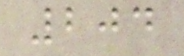204
